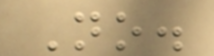No.
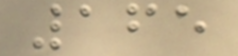165
